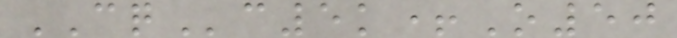CQc5k+O50
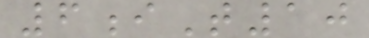6iT10
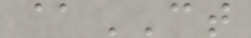@CT
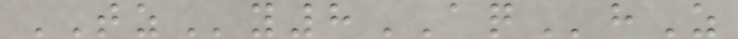TZy8AQhZ
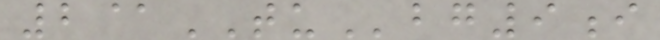2@TUbg9i
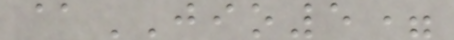@JIO5=
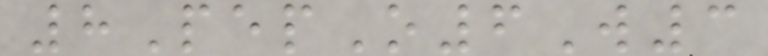8PepO6W3
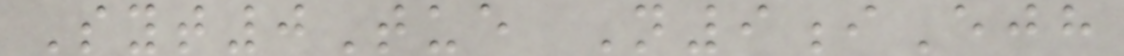Syt0Tue N9iEjh
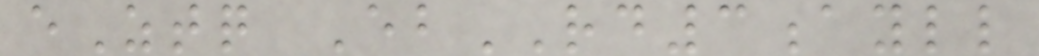eZtq EbRD3ayll
